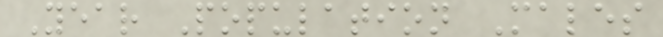Year Population Males
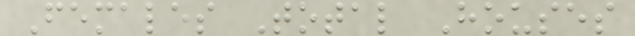Females Total Houses
